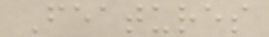Features
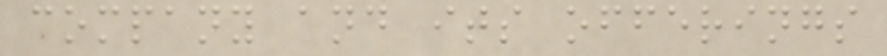company and its offerings
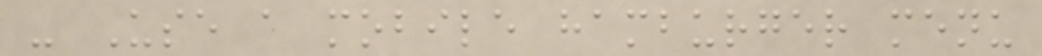- Use a mobile hamburger menu
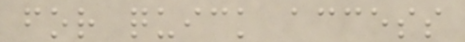for quick access
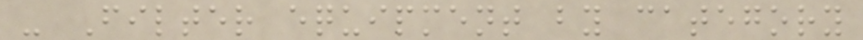- Filter equipment by category
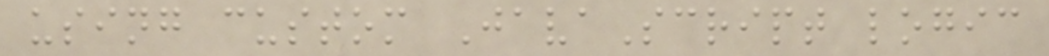using custom JavaScript logic
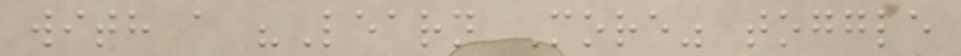with a "Learn More" toggle
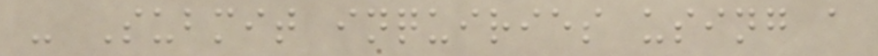- Submit inquiries using a
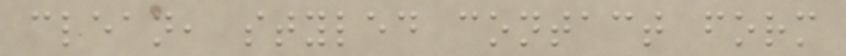clean, styled contact form
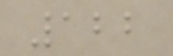122
